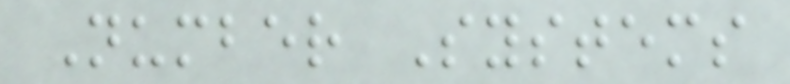Number Systems
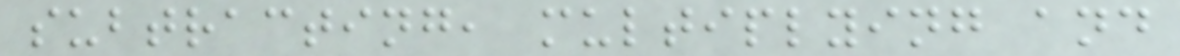subtracting, multiplying and
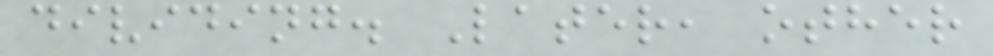dividing. Later, other
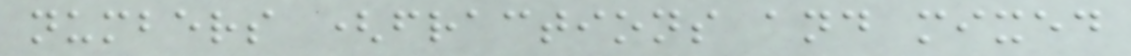numbers (fractions and mixed
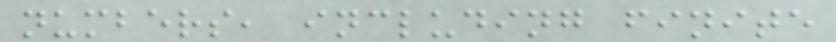numbers, including finite
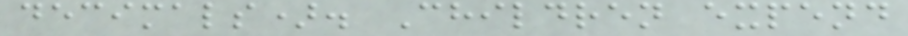decimals). Children expend
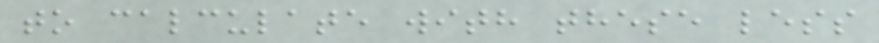to calculate with these less
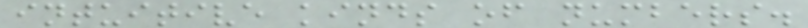intuitive kinds of numbers.
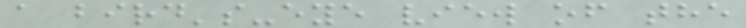a bird's-eye view of the
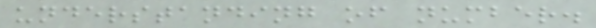understanding of number.
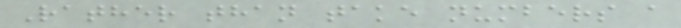Rather than take numbers a
